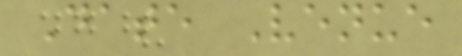Date Venue
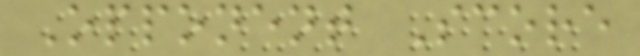Opponent Score
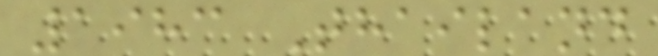1983 Thailand
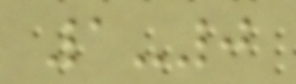1-0
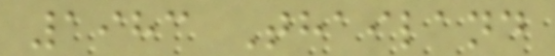1983 Thailand
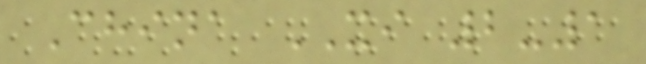China XI 2-1
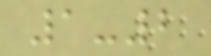1-2
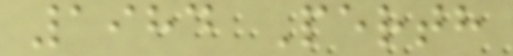1984 Perth
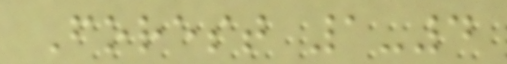Forest 1-4
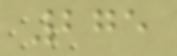275
